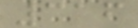316
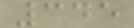345
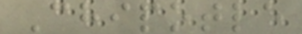Chipotle
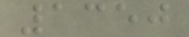1350
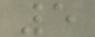5
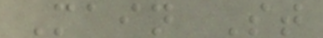Main St
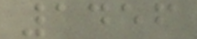1456
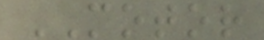MOTOR
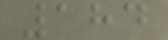184
